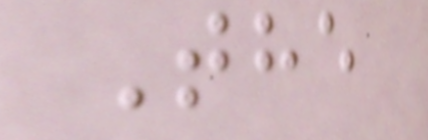The
